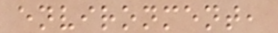environment,
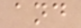and
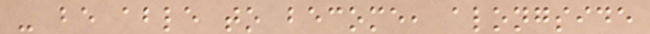- be able to become, alongside
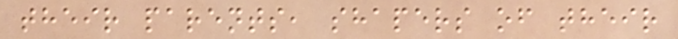their parents, shapers of their
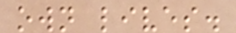own lives.
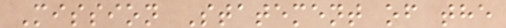Mission Statement of the
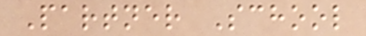Partner School
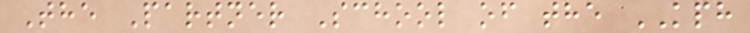The Partner School of the KPH
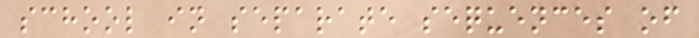school in separate sequences of
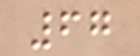67
